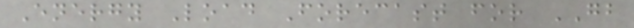Energy Load Forecast for GB
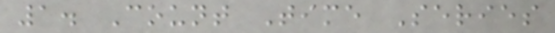1. Count Time Series
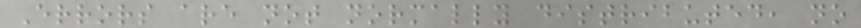Errors are not normally distributed, no
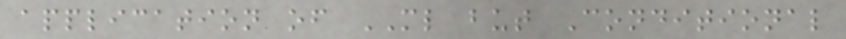application of ML but Conditional
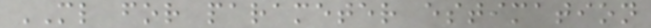ML for parameter estimation
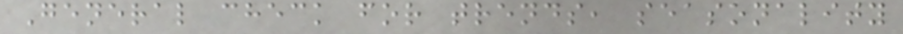General check for trends, seasonality
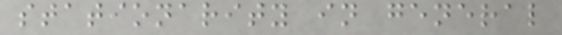stationarity in general
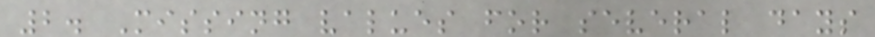2. Missing values for several days
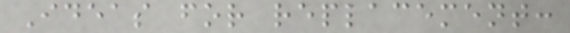Ideas for replacement:
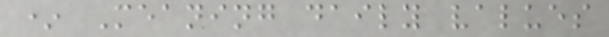* Meaning daily values
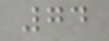74
